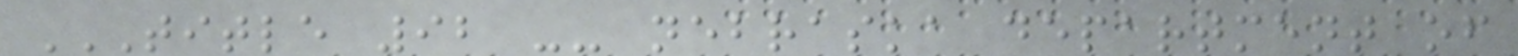TITLE 92 -- NEBRASKA DEPARTMENT OF
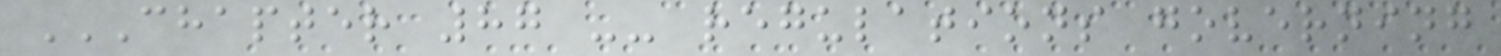CHAPTER 87 -- REGULATIONS GOVERNING
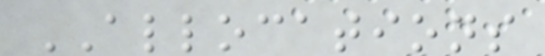ALLOCATIONS
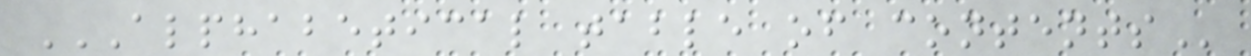ALPHABETICAL TABLE OF CONTENTS
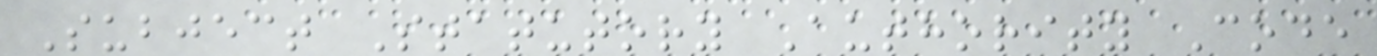Subject Statutory Authority Code
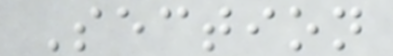Section
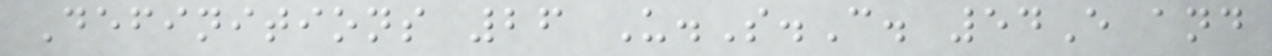Definitions 26 U.S.C. 54E and
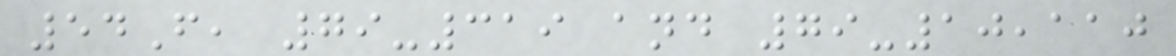54F, 79-319 and 79-10,110
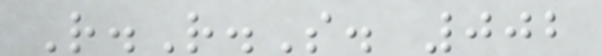R.R.S. 002
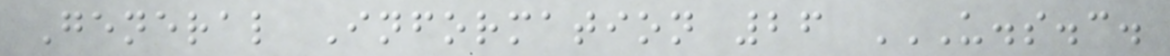General Information 26 U.S.C.
